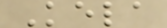Kela
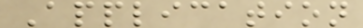Application
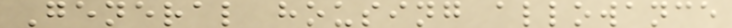General housing allowance
